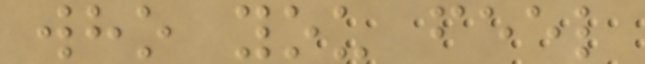who you feel
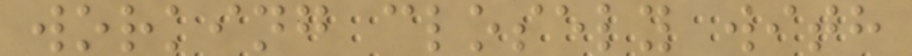working closely with
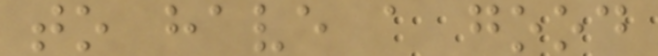to have a good
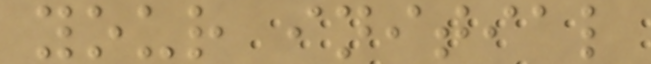your initial
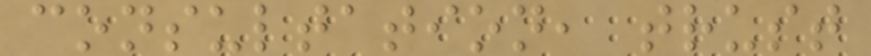consultation, trust
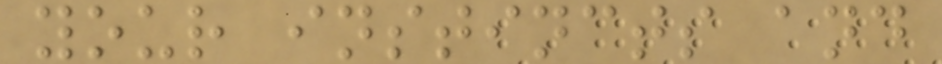your instincts and
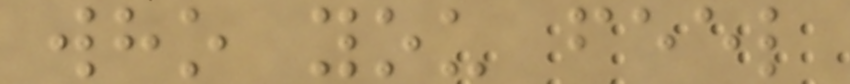who you feel
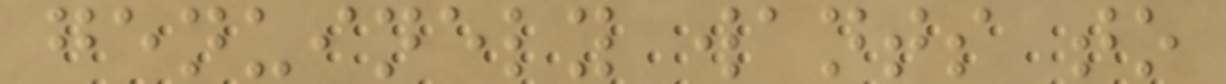genuinely wants to
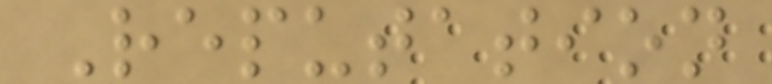Reputation
